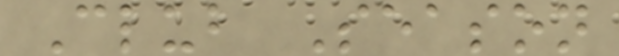Club Season
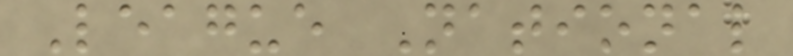League National
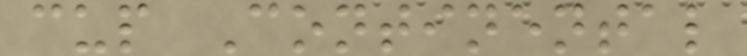cup Continental
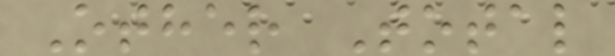Other Total
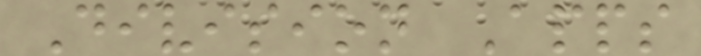Division Apps
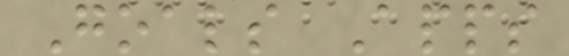Goals Apps
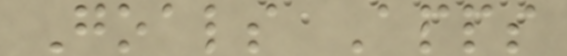Goals Apps
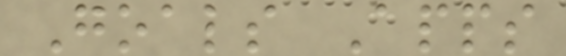Goals Apps
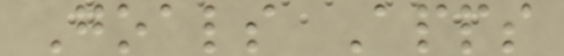Goals Apps
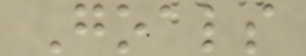Goals
